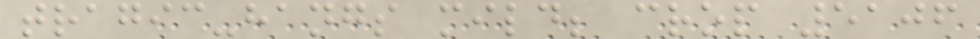tragic-hangs mild; crop 5106
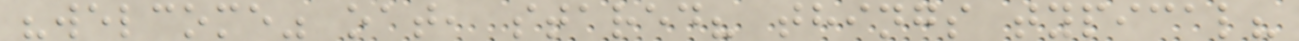"welcome" oat, stared? things typical?
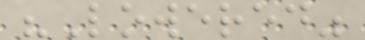"Lowered"
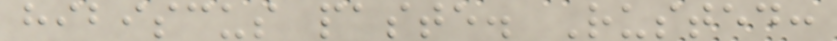hibiscus paste. Rusted:
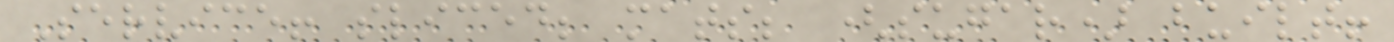Service! sliced; mats; (sugar) built!
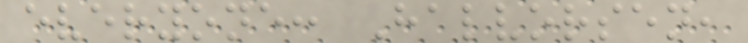everyone: Halvorsen,
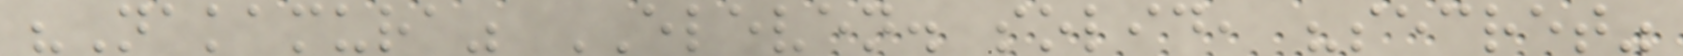"Nakamura" ELEVEN. solid, "secret"
